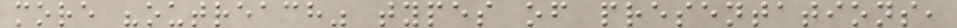more "outreach" types of presentations,
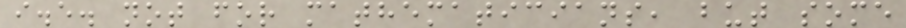i.e. not for mathematicians, but some
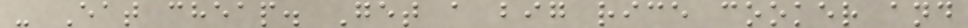- Eat cheap. Get a big rice cooker and
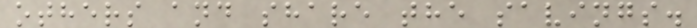others and share the savings.
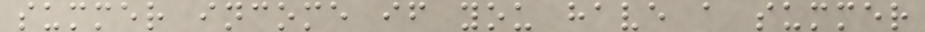summer income if you have a summer
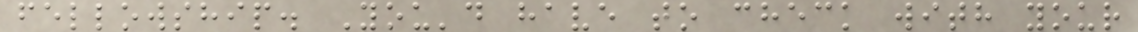fellowship. You'd have to check with your
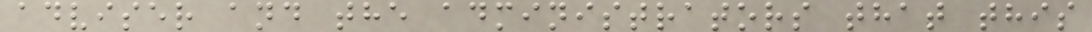adviser and the administrators that this
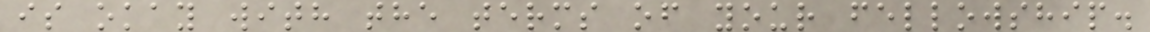is okay with the terms of your fellowship.
